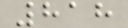818
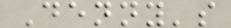Denny's
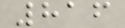816
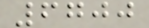6700
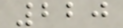220
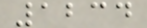1234
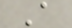A
